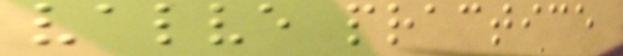valve practice
